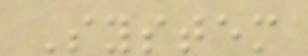System
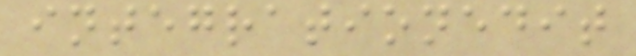integrationedit
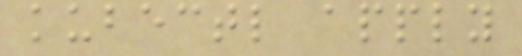kubectl apply
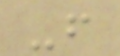-f
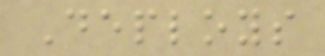Deploys
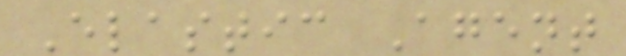Elastic Agent
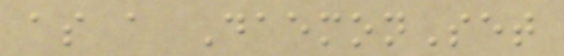as a DaemonSet
